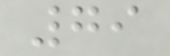79
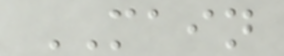MAIN
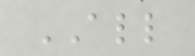ALL
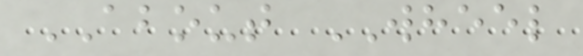ABOUT WHEEL
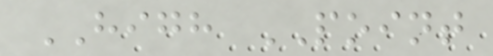HIGH POINT
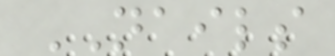NAILS
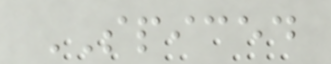SPICED
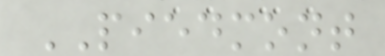PIEDMONT
